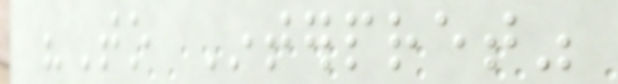"To Interpret"
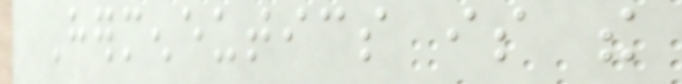Hermeneutics is the
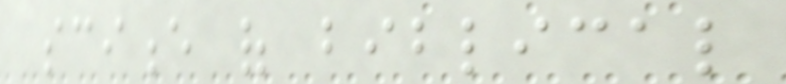science of biblical
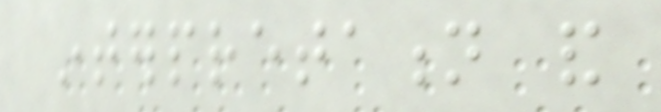interpretation and
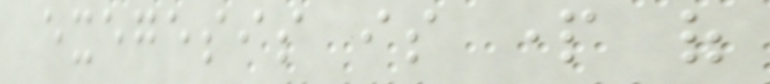exegesis is part of
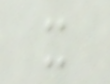it
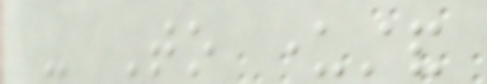- To understand
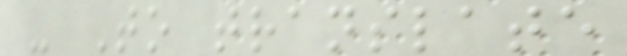- To translate
